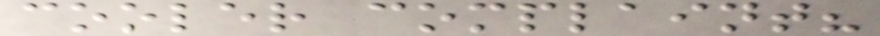cooler complaint?
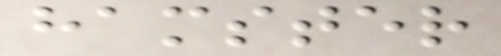hamster
